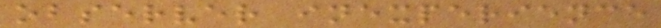observer inexperience
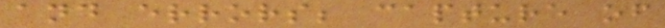and errors; capture of
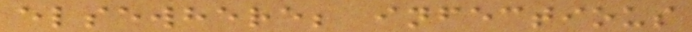elsewhere; infectious
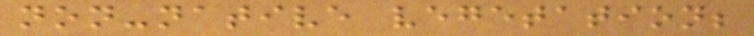non-native vegetation;
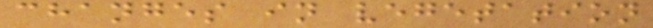changes in vegetation
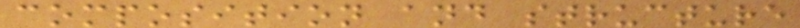composition and structure
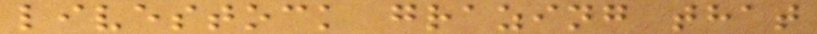livestock grazing that
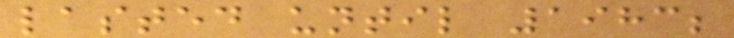lasted until 1983;
